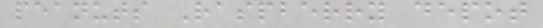peanuts Raspberry depot
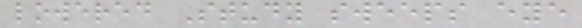lowered Study sweeps eye
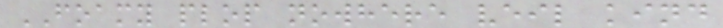FOAMY plop nowhere veil kind
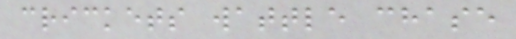crickets wattle chase
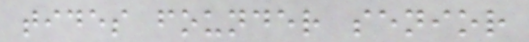tides founder senior
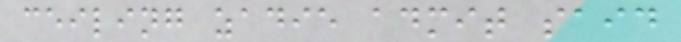ceiling zadie admit said
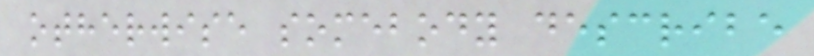otherwise somebody describe
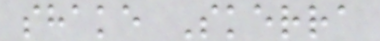shake Skerra
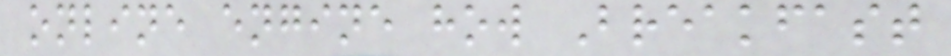online engine how Breakfast
